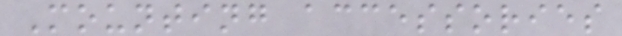Mounting accessories
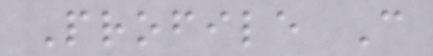Profile C
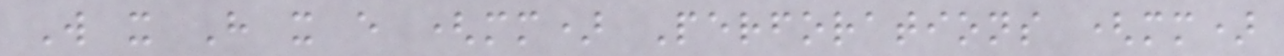W x H x e (mm) Perforations (mm)
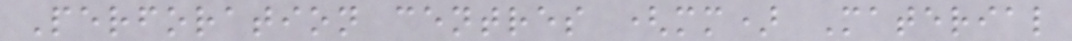Perforation centres (mm) Material
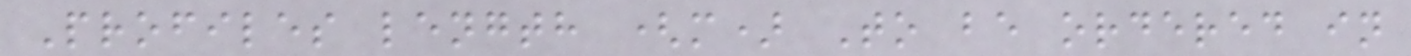Profiles length (m) To be ordered in
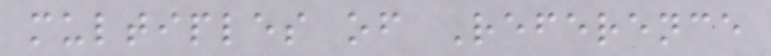multiples of Reference
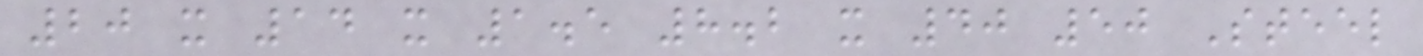20 x 14 x 1.5 8.2 x 40 50 Steel
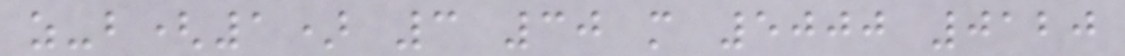z-b(1) 3 30 m 5000 0120
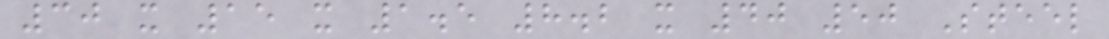30 x 15 x 1.5 8.2 x 40 50 Steel
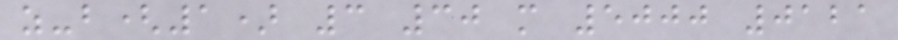z-b(1) 3 30 m 5000 0121
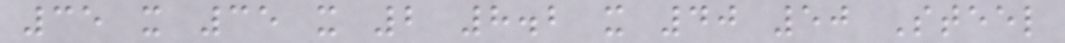35 x 35 x 2 8.2 x 40 50 Steel
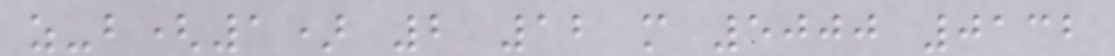z-b(1) 2 12 m 5000 0132
